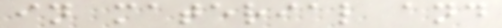in material and
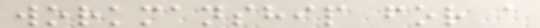workmanship for a
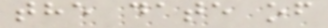the date of
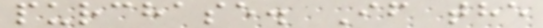purchase. If the
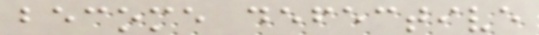become defective
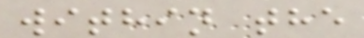within the
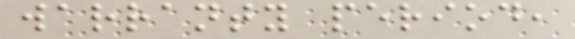warranty period,
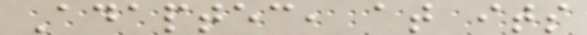Adaptec, at its
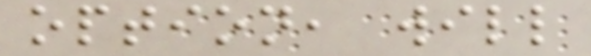option, will
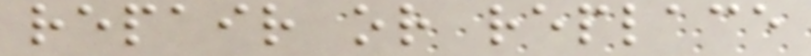repair or replace
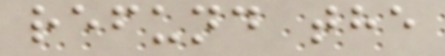refund the
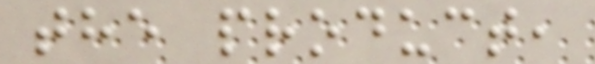the product,
